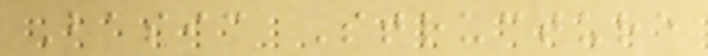Basic Structure
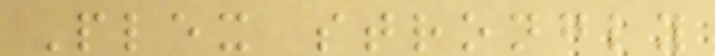Plex strongly
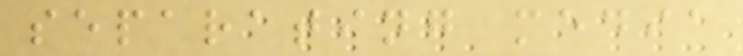separating media
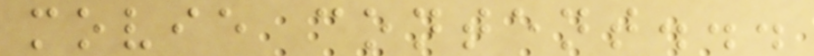movie content...
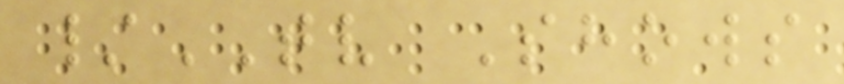/TV Shows
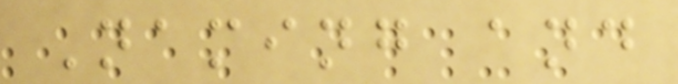Naming and
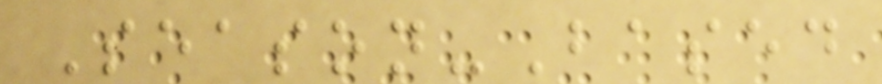Season-Based
